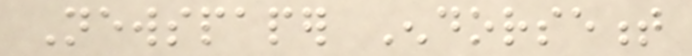Newspaper Endorsement
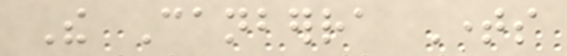The Canberra Times
